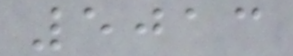5013
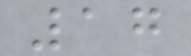17
